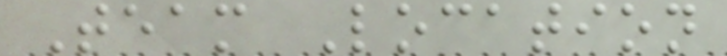Team Location
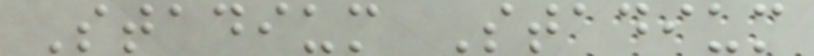Stadium Stadium
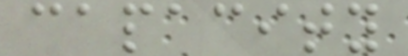capacity
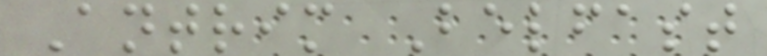Antrim Belfast
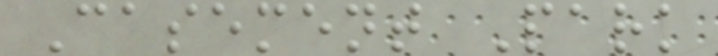Casement Park
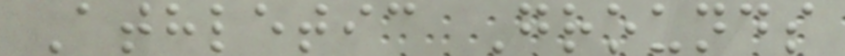Athletic Grounds
